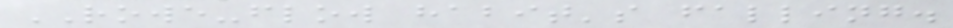ROWE-flow habit's falling.
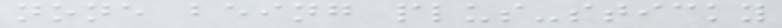none being plus-sticky
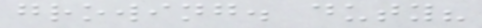growing. duty?
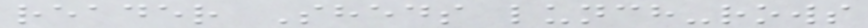reader Sheds lunch-rows
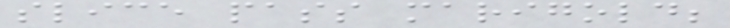slice pass marigold;
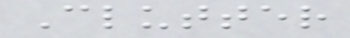Clutter
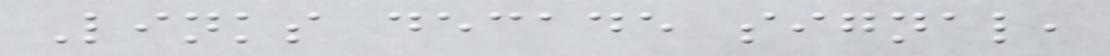Links decade signal,
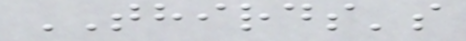THIRDS's
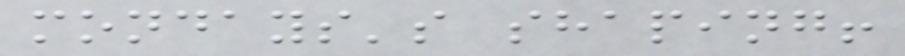mondays's shaping!
